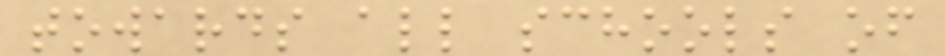towards all schools of
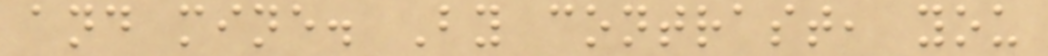and mine. By contrast, you
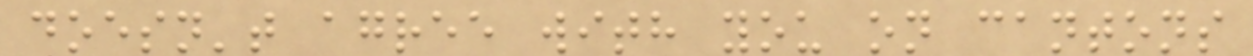doesn't agree with you on cantons
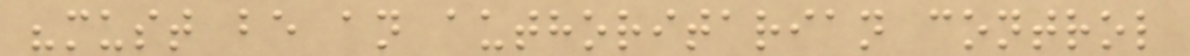"must be an authoritarian control
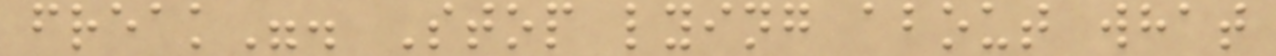freak". Stop lying about what
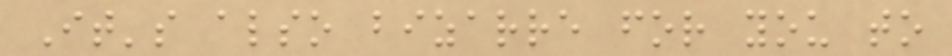It's also bizarre for you to
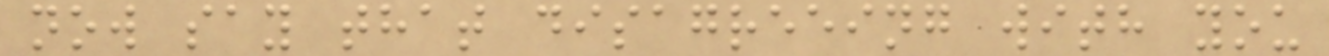now say that disagreeing with you
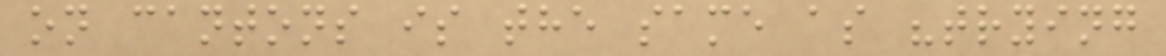on cantons is the same as "trying
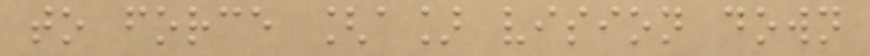to force [a] vision down
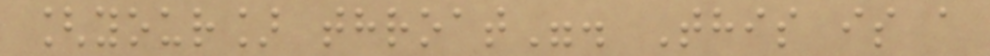[your] throat". This is a
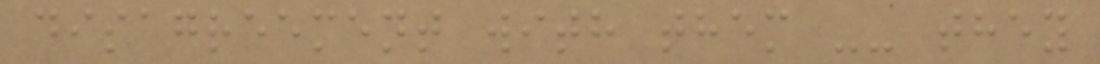disagreement with them -- they
